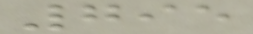795
